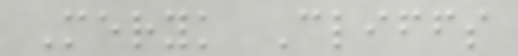Meryk Cliffs
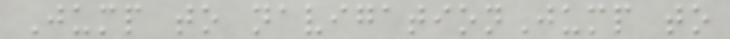Jump to navigationJump to
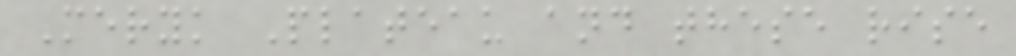Meryk Plateau and these rise
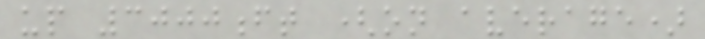up 3000ft (on average)
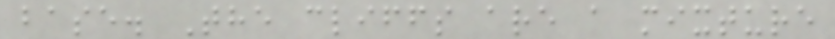base. The cliffs are a mixture
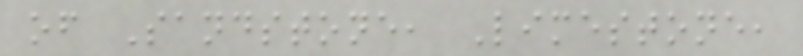of Sandstone, Limestone,
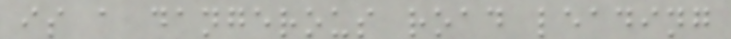is a dangerous road leading
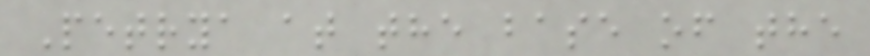Petrya at the base of the
